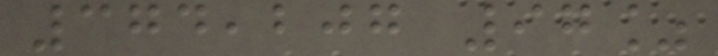374,207 97%
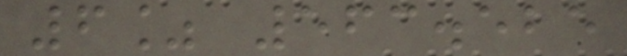6% 563.525
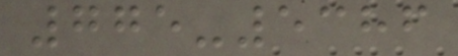775-5386
